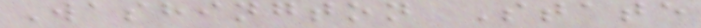Washington State
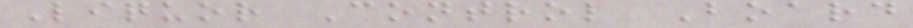Liquor Control Board
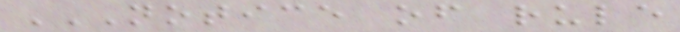NOTICE OF RULE
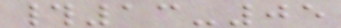#13-05
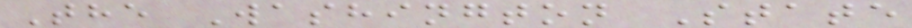The Washington State
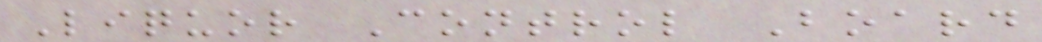Liquor Control Board
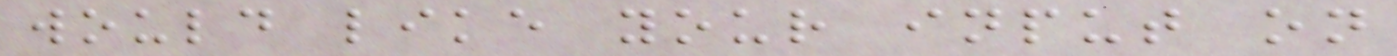would like your input on
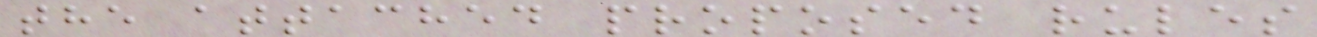the attached proposed rules
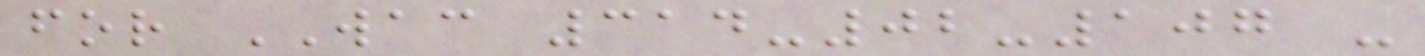for WAC 314-02-107 -
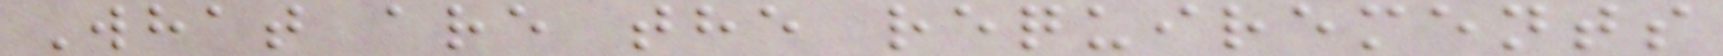What are the requirements
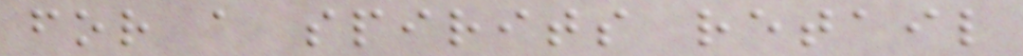for a spirits retail
